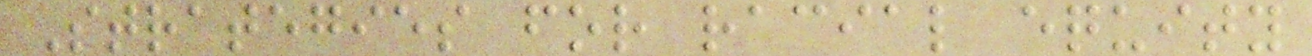Strategies for racial equity
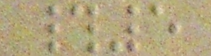#5
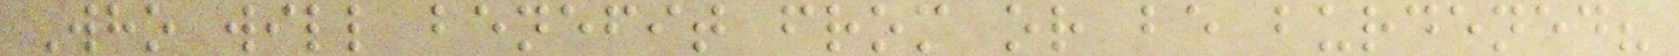Who will benefit from or be burdened?
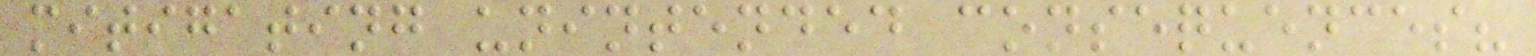mitigating unintended consequences?
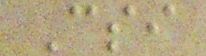Csi
